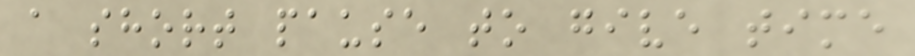a short pause to give time
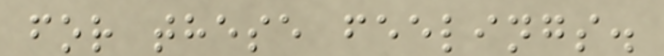for these feelings.
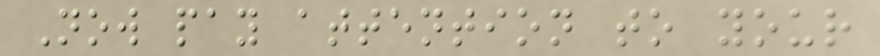Now pay attention to your
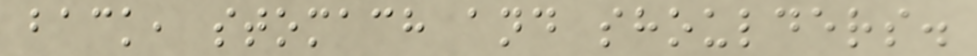back, stomach and shoulders.
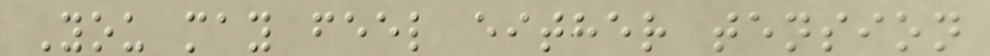You may feel either tension
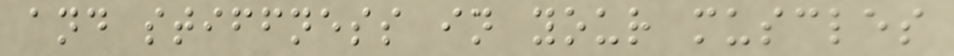and stiffness in your muscles
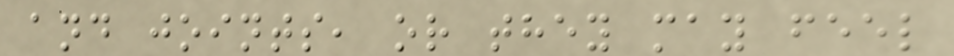and joints, or they may feel
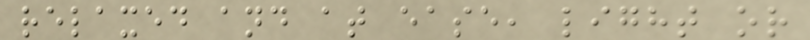relaxed and at ease, light or
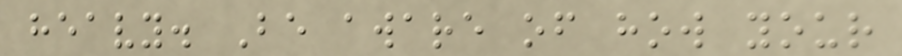heavy. Be aware of how your
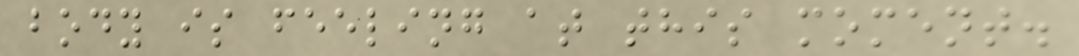body is feeling at this moment.
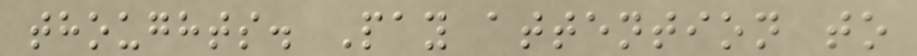thoughts. Pay attention to
